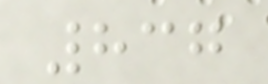837
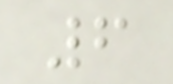6
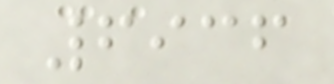6936
